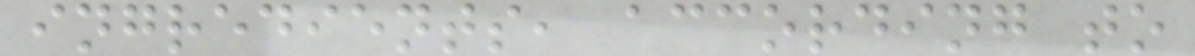ingredients, according to
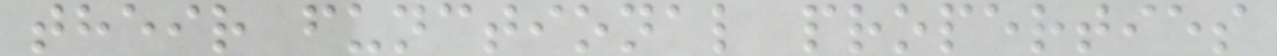their functional properties
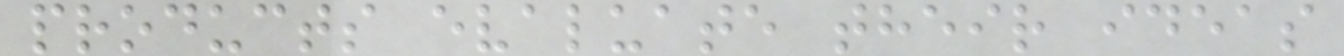products evaluate their ideas
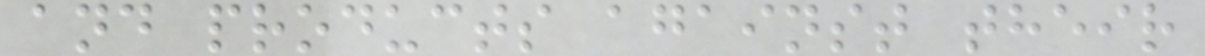and products against their
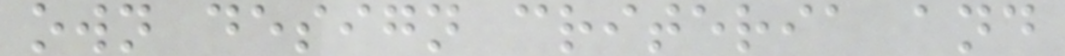own design criteria and
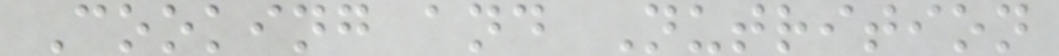Cooking and Nutrition
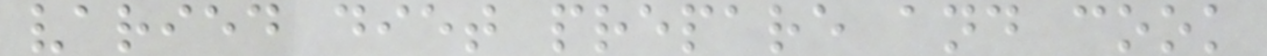varied diet prepare and cook
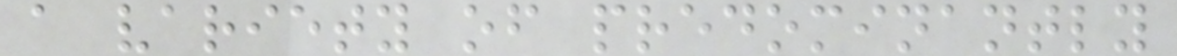a variety of predominantly
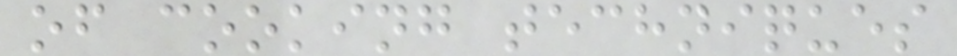of cooking techniques
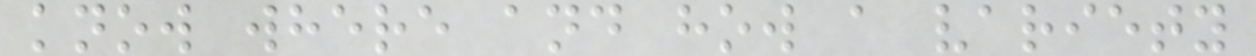know where and how a variety
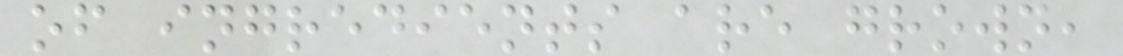of ingredients are grown,
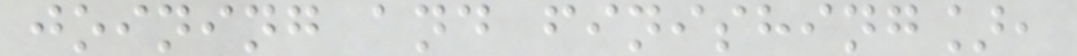joining and finishing],
